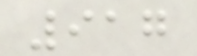917
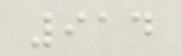914
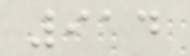914
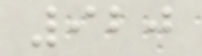920
